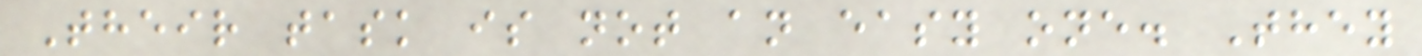Their task is not an easy one. They
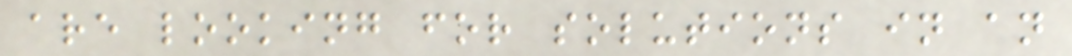are looking for solutions in an
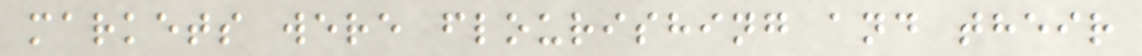markets were flourishing and their
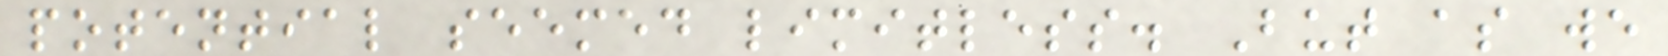potential seemed limitless. But as we
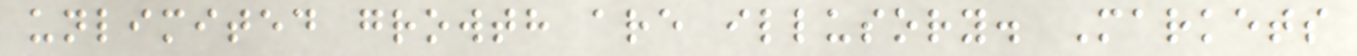unlimited growth are illusory. Markets
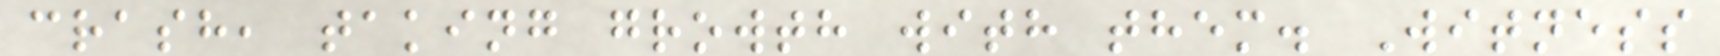crash, taking growth with them. Witness
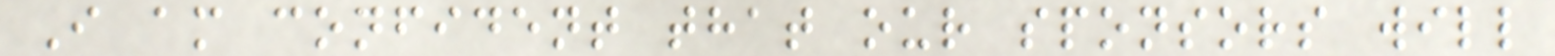I am confident that our sponsors will
